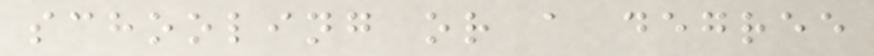schooling or a degree
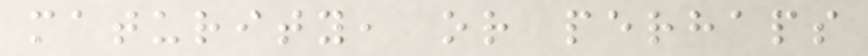maturity, or perhaps
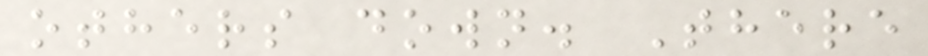others down. There
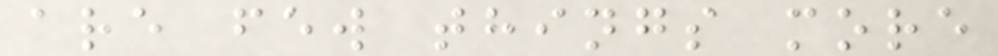are few things more
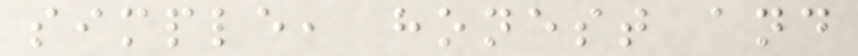simple, honest and
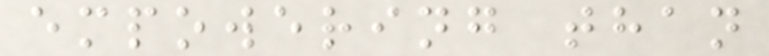empowering than
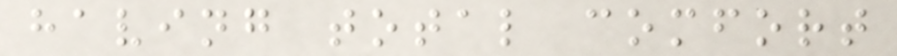having total comfort
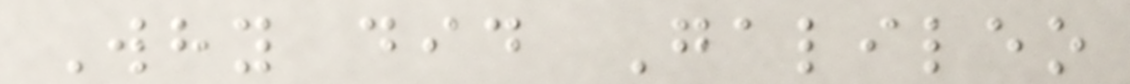Why did Galileo
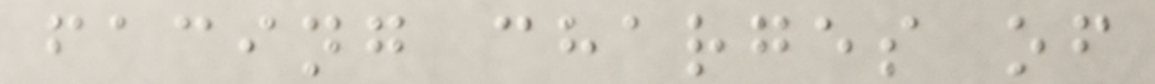facing charges of
